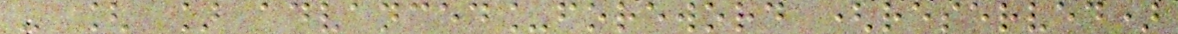- [ ] advanced_foreword (reserved)
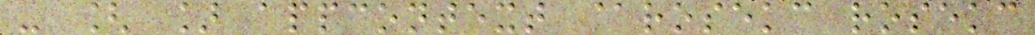- [ ] appcontext @rosekc rosekc
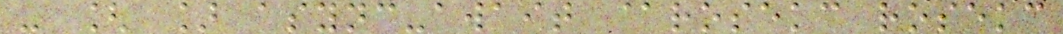- [ ] async-await @rosekc rosekc
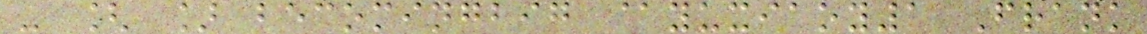- [ ] becomingbig @yuxiaoy1 Frank
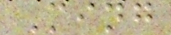Ming
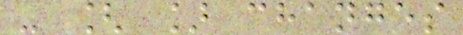- [ ] changes
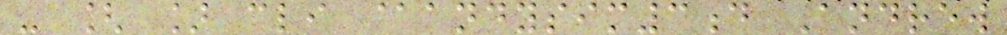- [ ] cli @andysim3d Andrew
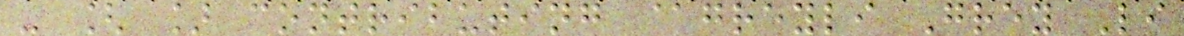- [ ] contributing @greyli Grey Li
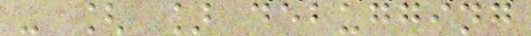- [ ] debugging
